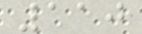110
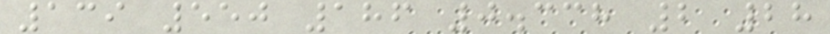139 550 186 0.338 2 28
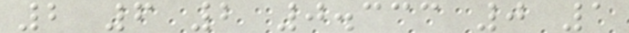2 6 2 0.333 0 1
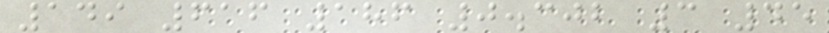149 616 186 0.302 3 45
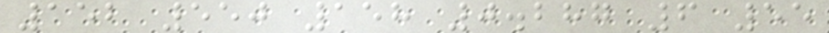152 550 158 0.287 6 55
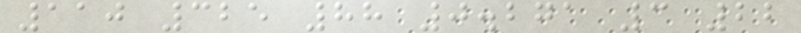110 325 88 0.271 3 22
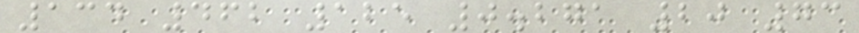134 462 125 0.271 20 73
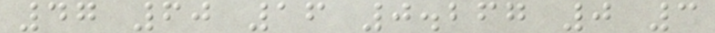47 60 16 0.267 0 3
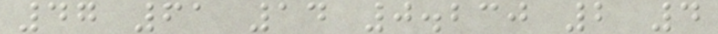47 61 14 0.230 2 4
